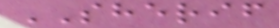SHERIF
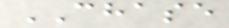CHASE
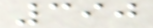390
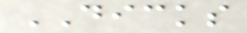DICKS
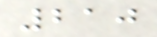210
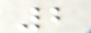2
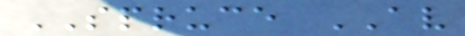SPRUCE AV
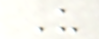U
